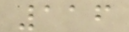116
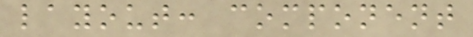layout: component
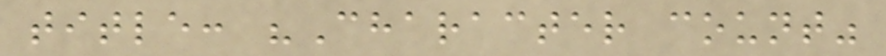title: "Character count"
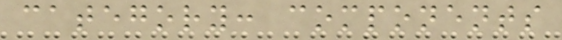category: components
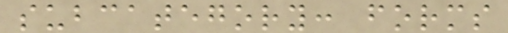subcategory: forms
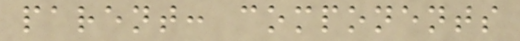parent: components
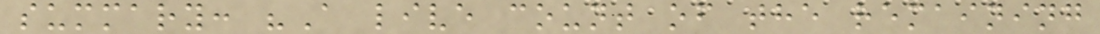summary: "A live count of the remaining
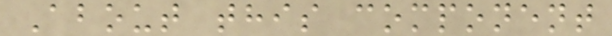About this component
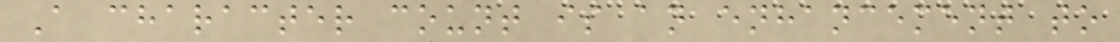A character count is an enhancement to
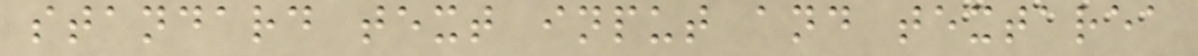standard text input and textarea
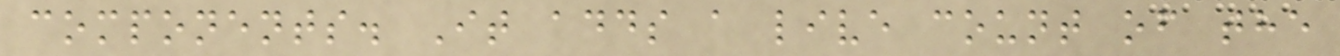components. It adds a live count of the
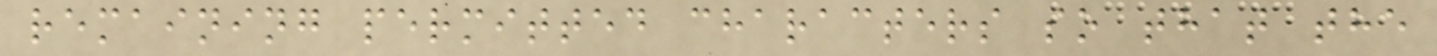remaining permitted characters so that the
